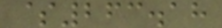$263.18
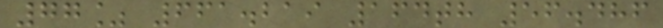77% 661.219 164th 56.486
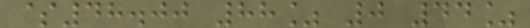$48.00 88% 0 44%
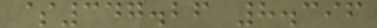$347.26 8.396
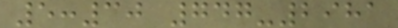5:30 747-2981
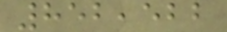852,522
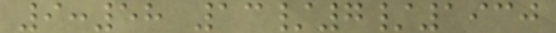9:58 13/7/1930
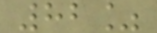82%
